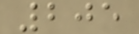205
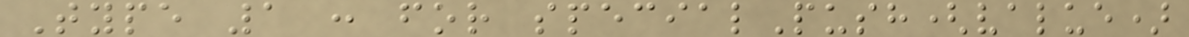Type 1 : for specialPush(value)
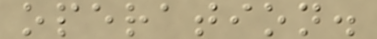operation.
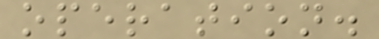operation.
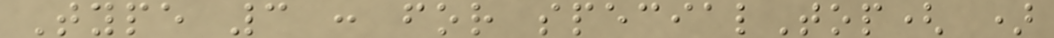Type 3 : for specialTop( )
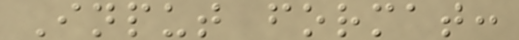Input format:
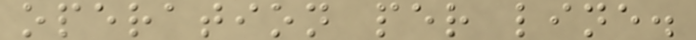operation per line.
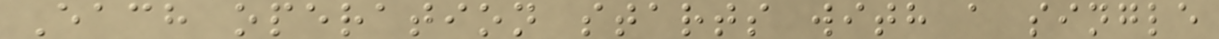Each operation starts with a single
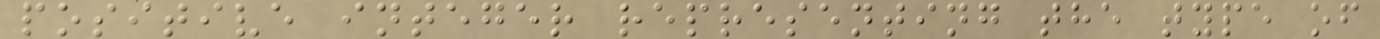positive integer representing the type of
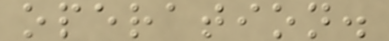operation.
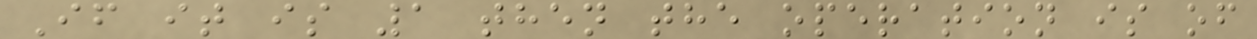If it is 1 then the operation is of
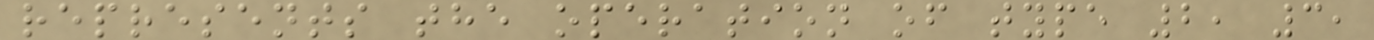represents the operation of type 2, 3,
